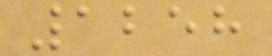1258
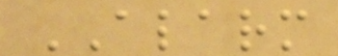ALARM
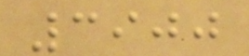3900
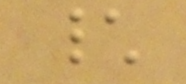\
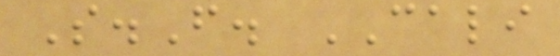S.F. CALI
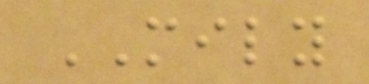MILY
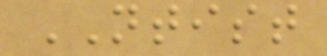NTIST
